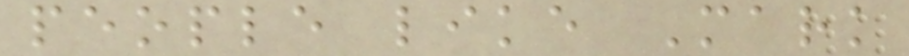people like Mark
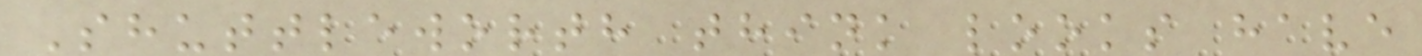Shuttleworth think looks have
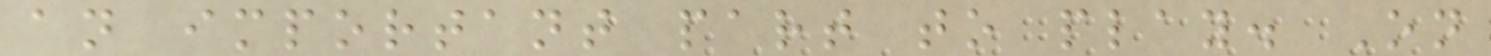an important part to play. On
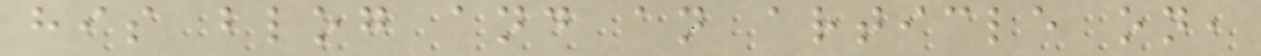his blog and an article on,
